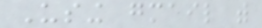Using gmail with
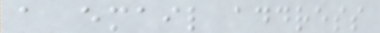a email address
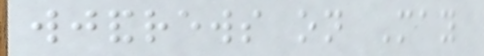wjandrews on May
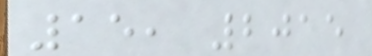15, 2015
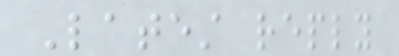Latest reply
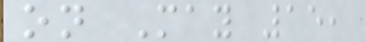on May 15,
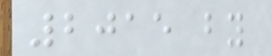2015 by
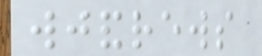wjandrews
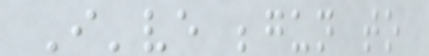I've begun to
